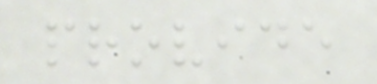provide
